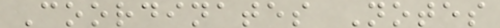Coordinates Notes
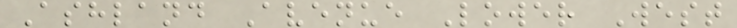Ashland Avenue Lower West
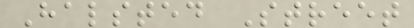Halsted Street
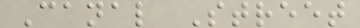Canal Street
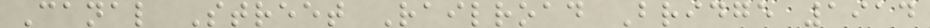Canal Street Railroad Bridge 1914
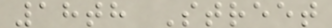18th Street
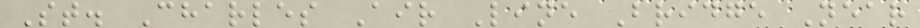St. Charles Air Line Bridge Near
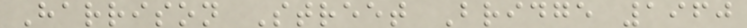Harrison Street Bridge 1960
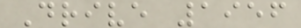Drive 1956
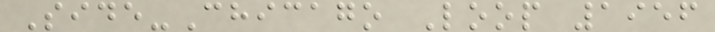Side-Chicago Loop 1956
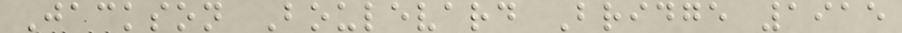Jackson Boulevard Bridge 1915
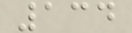134
